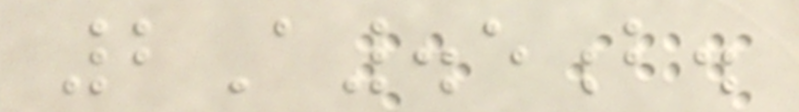2A.5b.
